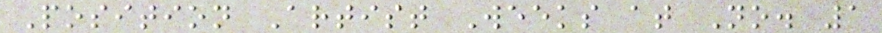Position Artist Weeks at No. 1
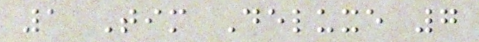1 Tim Deluxe 7
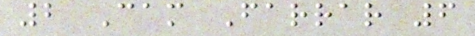2 Cam Farrar 6
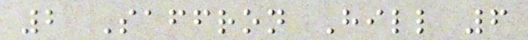2 Saffron Hill 6
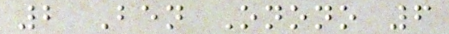2 Ben Onono 6
